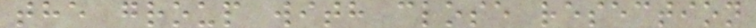the group with close resection
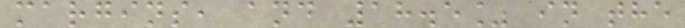margins, and 18.5% in the
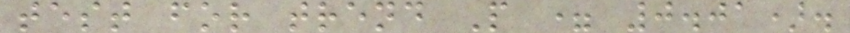test for trend P = 0.01).
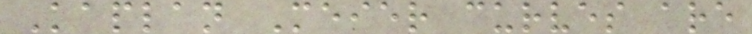Kaplan Meier curves are
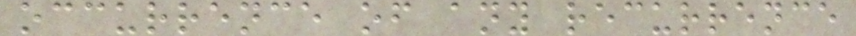occurrence of any recurrence
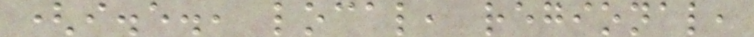(i.e., local, regional,
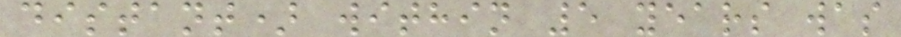distant) within 5 years was
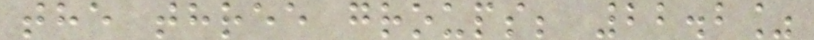the three groups; 22.2%
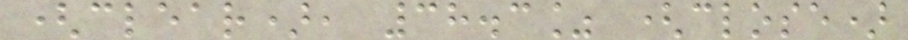(clear), 38.3% (close)
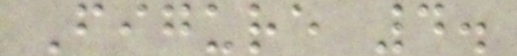Figure 4.
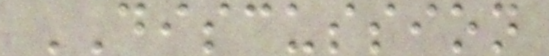DISCUSSION
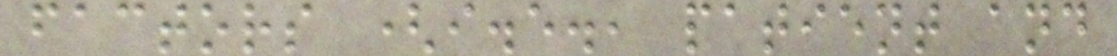factors (i.e., patient and
